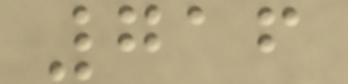716
